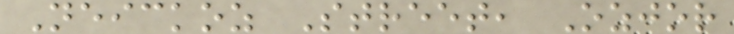Neickoz Street, Ozjor
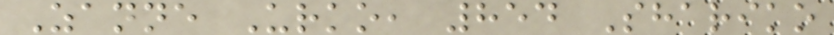Zanne Urko, 854 Shariko
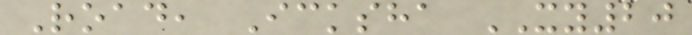Road, Icksha XY20
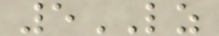5LZ
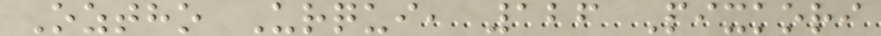Oztho Urqui, 126 Pixkori
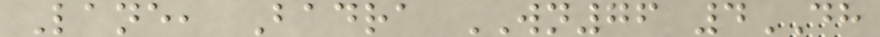Lane, Badra WN76 4DH
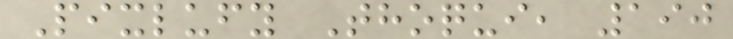Pixlufy Thoqui, 190
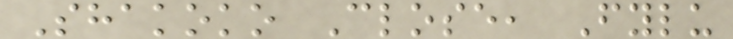Shakoko Close, Fylu
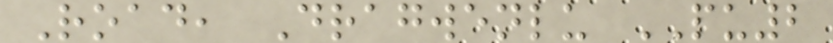Road, Dragwenlu PU2
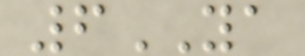6YA
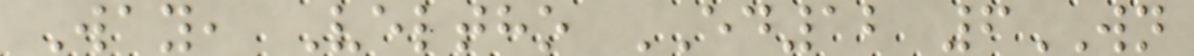Way, Veltho ED12 6WN
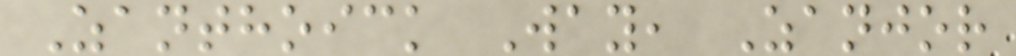Zanthoick Way, Zanjor
